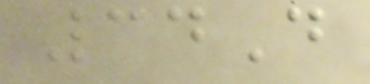34D
